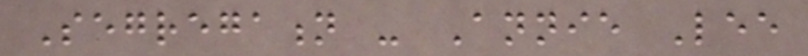Segregation - Annie Lee
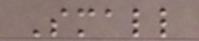Small
